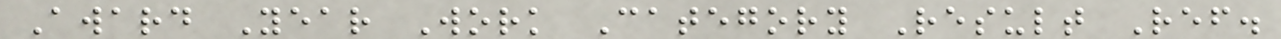Award Year Work Category Result Ref.
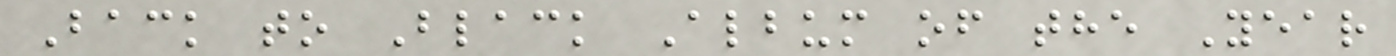Back to Black Album of the Year
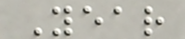Year
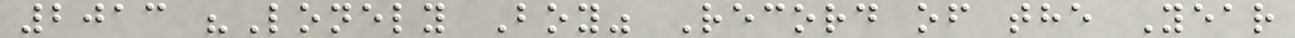2013 "Lonely Boy" Record of the Year
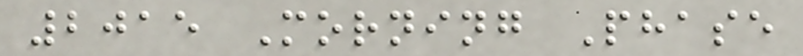2015 Morning Phase
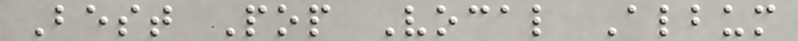Best Pop Vocal Album
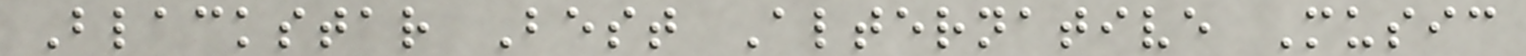Blackstar Best Alternative Music
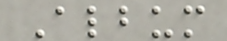Album
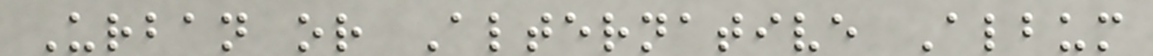Urban or Alternative Album
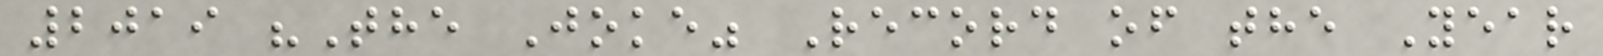2019 "The Joke" Record of the Year
